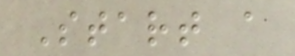Start a
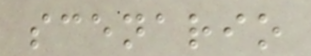scenario
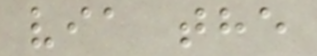via the
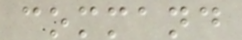command
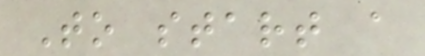To start a
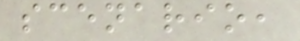scenario,
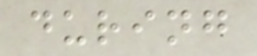during
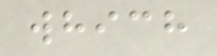which
